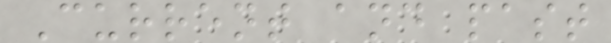Current and past
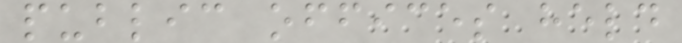public offices held
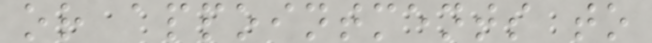or appointments to
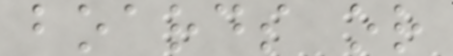boards or
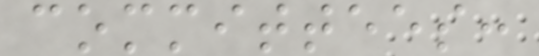committees:
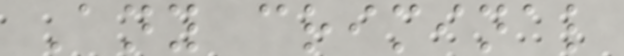Any criminal
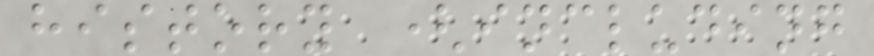history (including
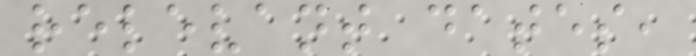relevant dates,
